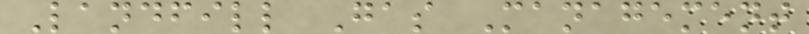Landfill Gas Management
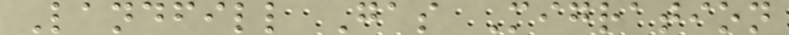Landfill Gas Migration
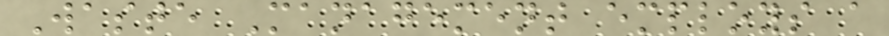Waste Management employs a
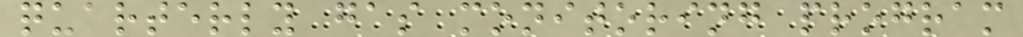quarterly gas monitoring program
